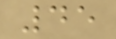45
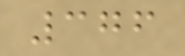376
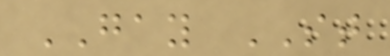GAY ST
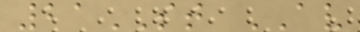21ST AV
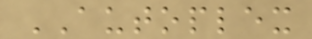AUTOPLEX
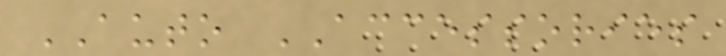AUTO ACCESSORIES
